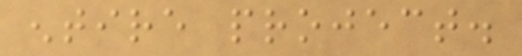entire project.
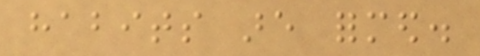habits are formed.
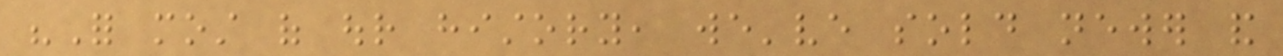"For most of our history, we've sold newer and
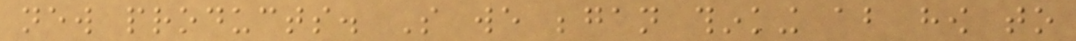new products. So we began thinking about how to
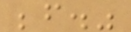before."
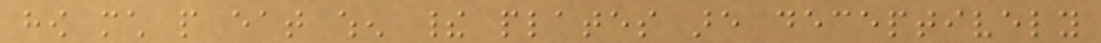how much people eat when their plates are deceptively
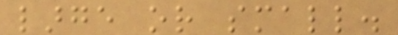large or small.
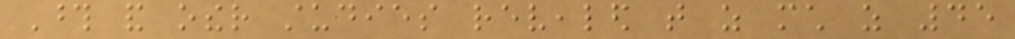Those and other studies revealed that as much as 45
